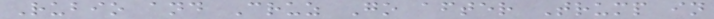Rubio and Cruz Go after Trump in
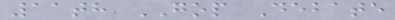11th GOP Debate
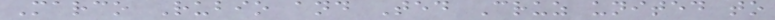Marco Rubio and Ted Cruz united to
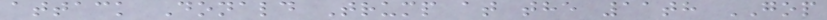attack Donald Trump at the 11th GOP
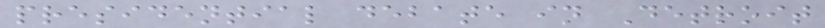presidential debate in Detroit
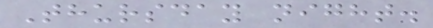Thursday night.
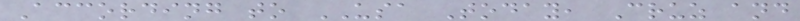According to USA Today, Cruz and
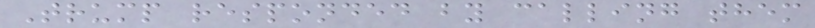Trump responded by calling them
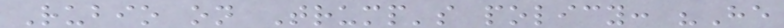Rubio on Trump's policy: "He
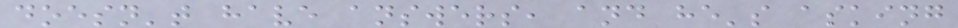doesn't have answers, and he's asking
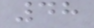48
